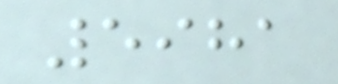5981
